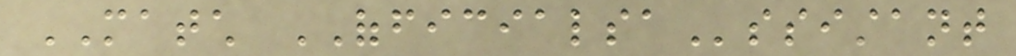MATCH OFFICIALSAssistant
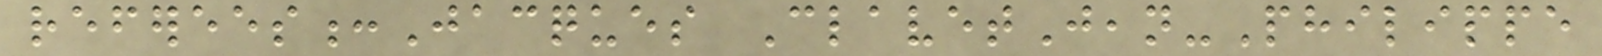referees:Jacques ClavetJean-Philippe
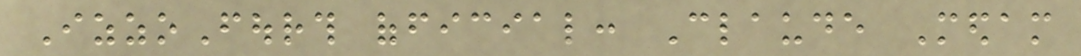IzzoFourth official: Claude Medam
